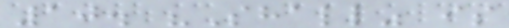10. "Shall" is
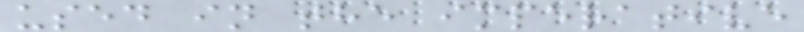used in the imperative
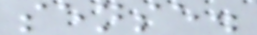sense.
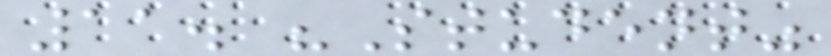11. "Student"
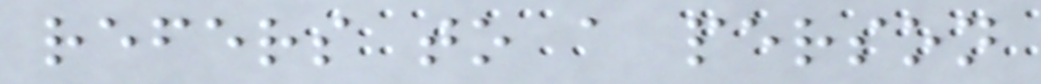refers to a person
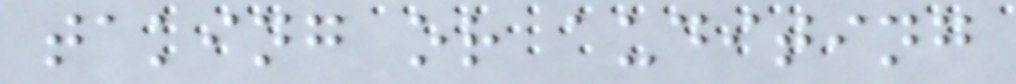taking or auditing
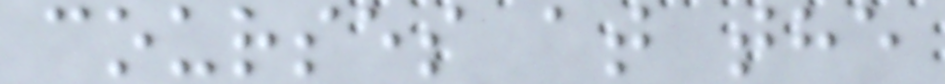courses at the
